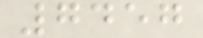7457
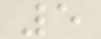5
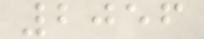2056
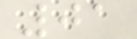01
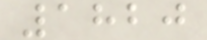1820
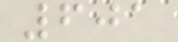601
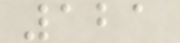121
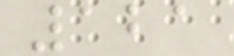121
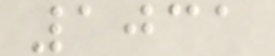1031
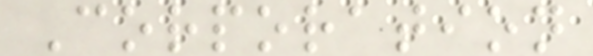Corporation
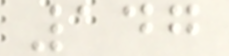147
